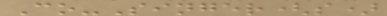Co-Singer(s)
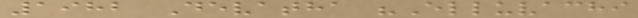1982 Devatha "Elluvachi
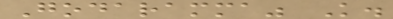Godaramma" K.
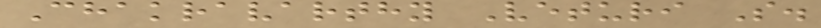Chakravarthy Veturi S.
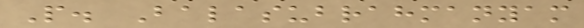P. Balasubrahmanyam
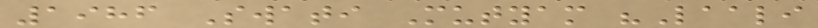1986 Swati Mutyam "Laali
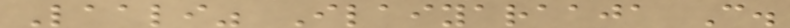Laali" Ilaiyaraaja C.
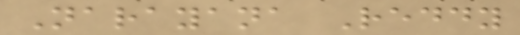Narayana Reddy
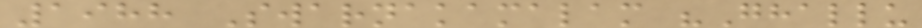1988 Swarnakamalam "Ghallu
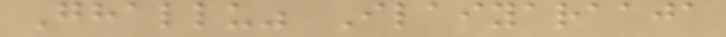Ghallu" Ilaiyaraaja
